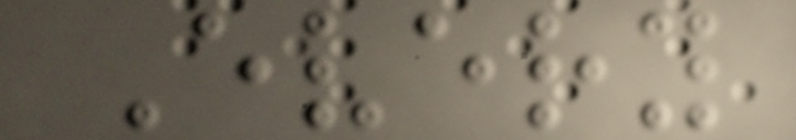Every
